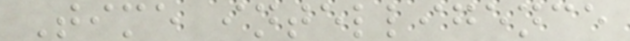Time intelligence
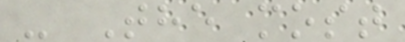- The most
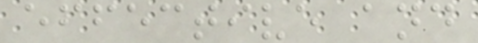effective and
